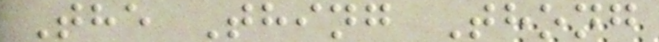The Thing Thong
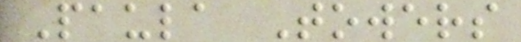Paula Towers
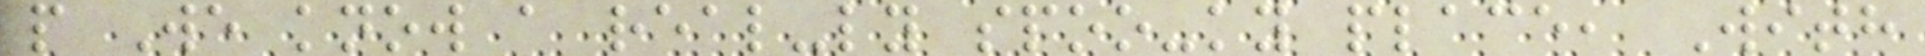p We know a real-ly spoo-ky place, With
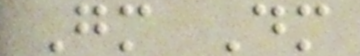Gm Dm
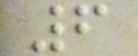6
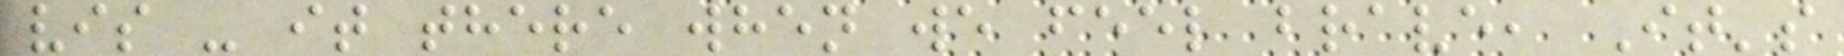vis - it there when we feel brave, It's
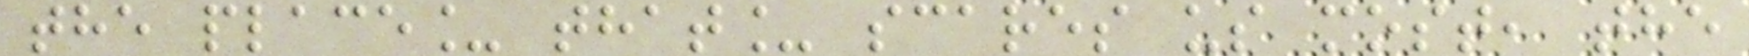the place_ that_ scares us most, the
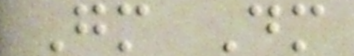Gm Dm
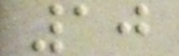10
